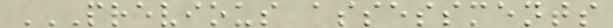PREVIOUS ASSESSMENTS
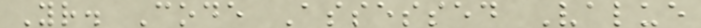Yr. Code Assessed Value
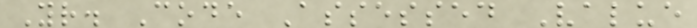Yr. Code Assessed Value
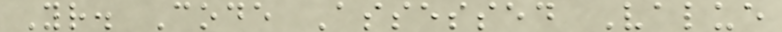Yr. Code Assessed Value
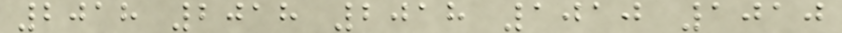2018 2018 2018 1010 1010
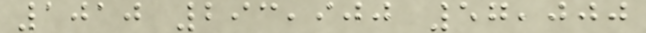1010 293,900 57,000
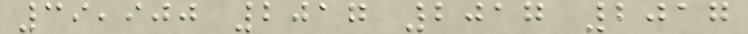39,900 2017 2017 2017
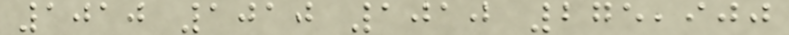1010 1010 1010 275,900
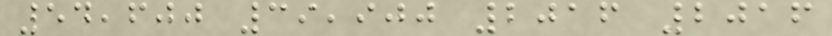54,600 39,900 2016 2016
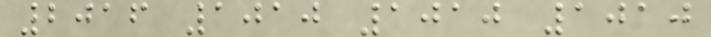2016 1010 1010 1010
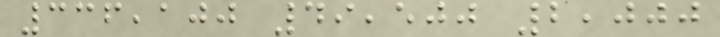336,100 49,500 2,000
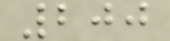200
